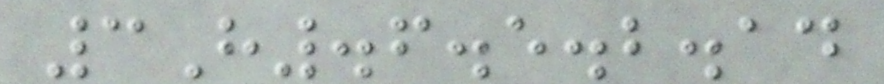3H.6.5.2.14
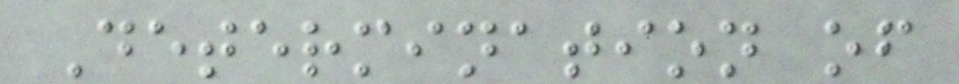Determination of
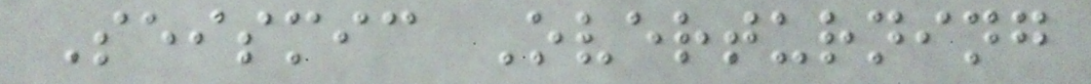Seismic Overturning
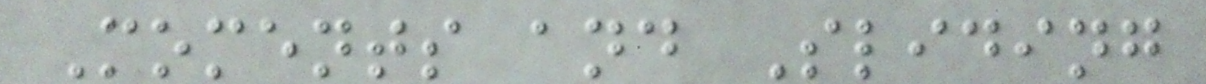Moments and Sliding
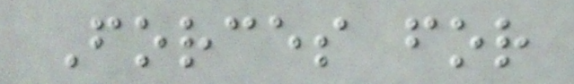Forces for
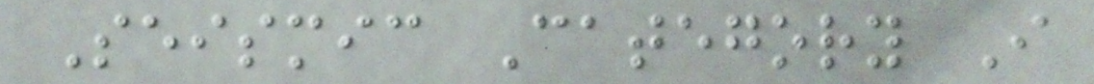Seismic Category I
